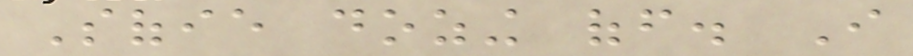Sofie dozing off. I
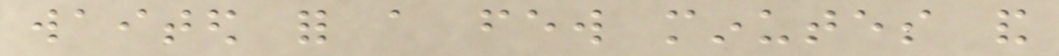waited for a few minutes and
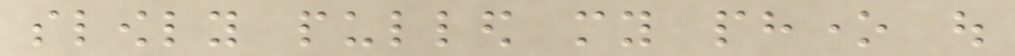slowly pulled my phone out
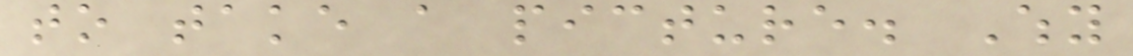to take a picture. Why
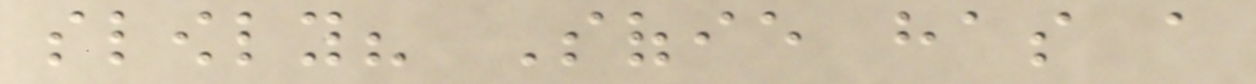slowly? Sofie has a
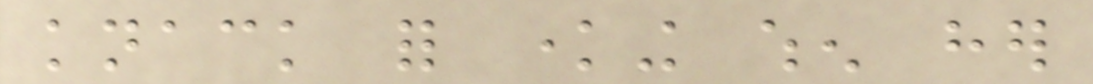knack for knowing when her
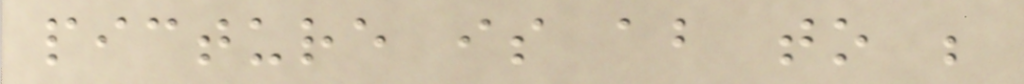picture is about to be
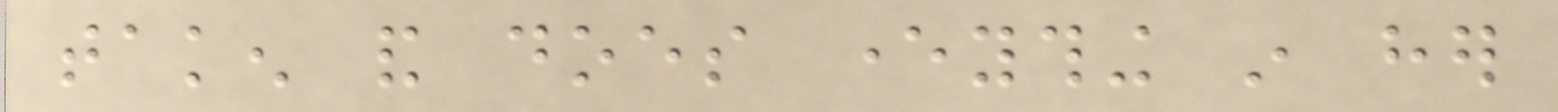taken and does everything in her
